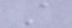A
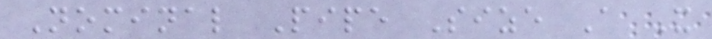Nominal Pipe Size A X
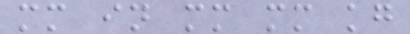mm in mm mm kg
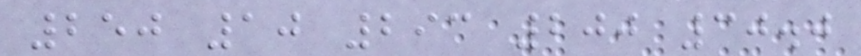250 10 293 200 30.0
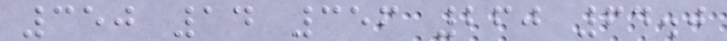350 14 356 260 64.0
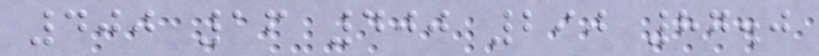400 16 400 290 87.0
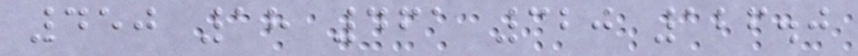450 18 461 320 126.0
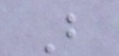B
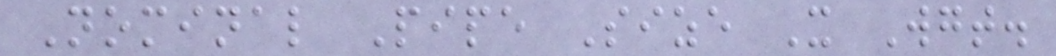Nominal Pipe Size X Wgt.
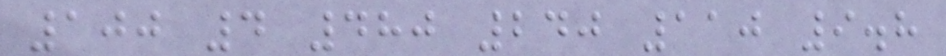100 4 480 240 110 9.8
